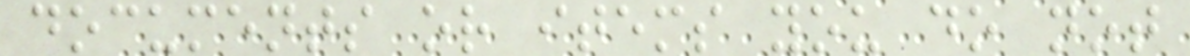documents or items you do not
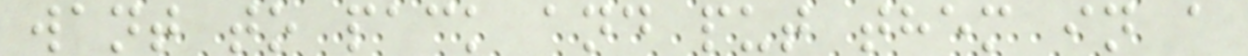want to pack and put them in a
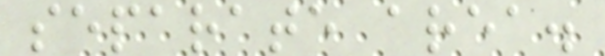separate area.
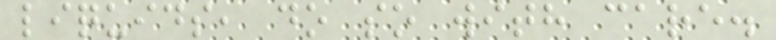liquids, do so with care.
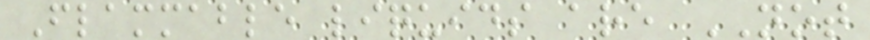Flammable liquids are NOT
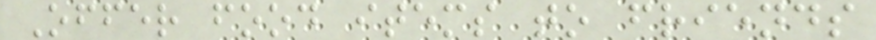Offer food items to friends
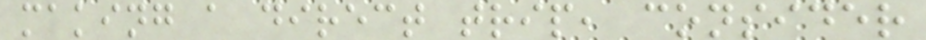making a direct trip, consider
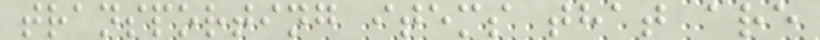transporting items that are
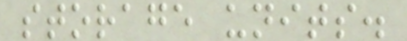storage units.
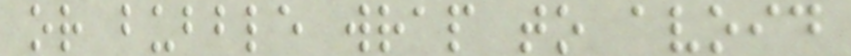or bubble wrap to avoid
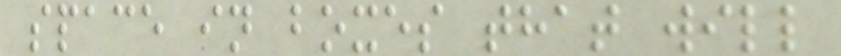space in boxes that will
